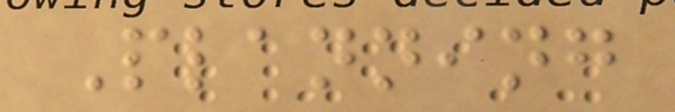Planning
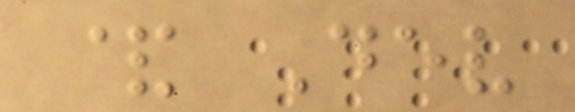& Dev
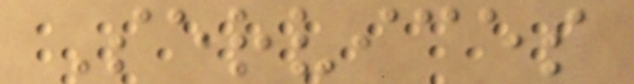Services
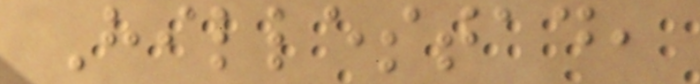Hillestad,
